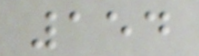154
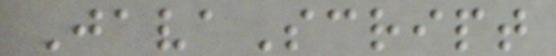JavaScript
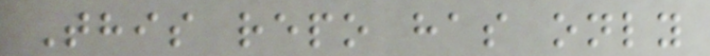This repo has only
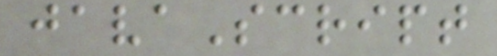javaScript
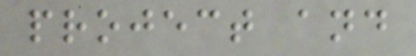project and
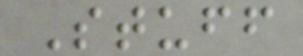Stuff
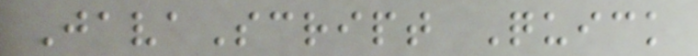JavaScript Quick
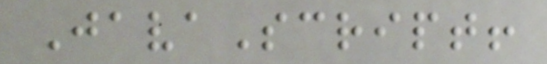JavaScript!
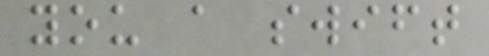you a swift
